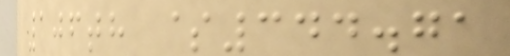106th $344.71
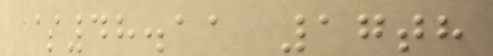$48.11 17th
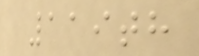119th
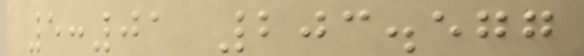5:01 203.577
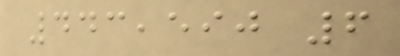443,590 6
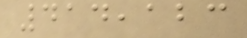414,123
